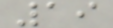19
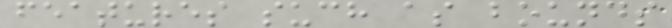features such as bounds
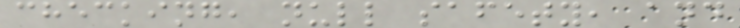checking, null safety, and
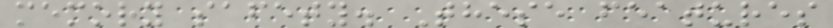memory safety. These features
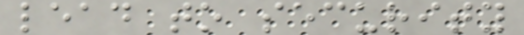lead to security
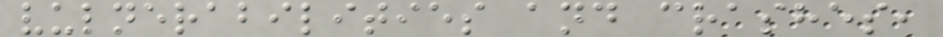vulnerabilities and crashes,
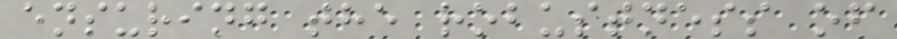ensuring the robustness of
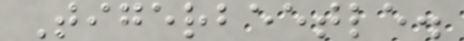Tigerbeetle.
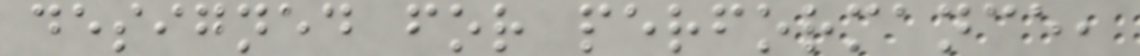designed for performance,
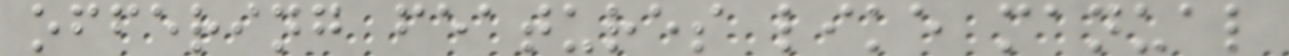offering features like manual
